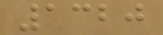1320
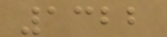1322
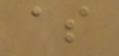as
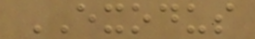EXODUS
